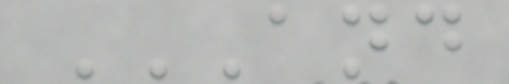AND
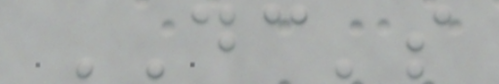DC's
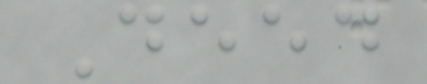Deed
